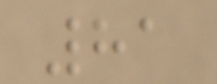81
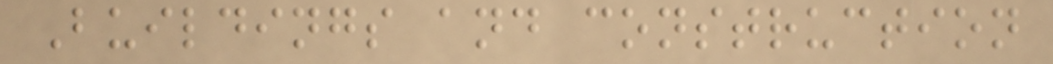Buildings and construction
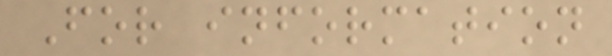For information
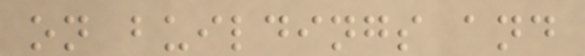on buildings and
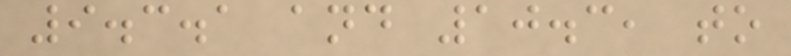9.3.1 and 10.3, to
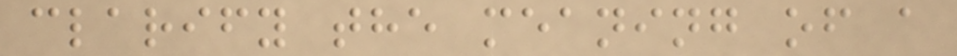clarify the meaning of a
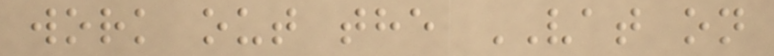work out the VAT on
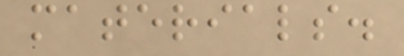materials.
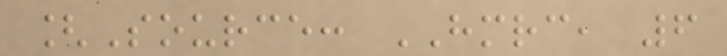[Source: HMRC, 6
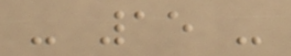- 15 -
